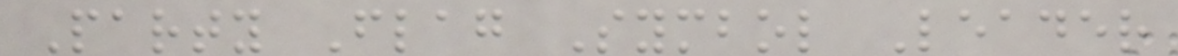Party Flag Symbol Leader
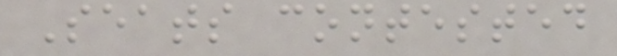Seats contested
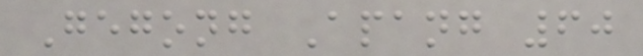Gegong Apang 60
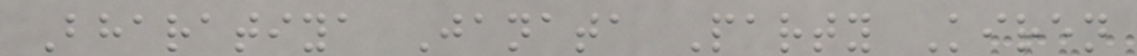Bharatiya Janata Party Kiren
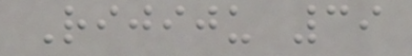Rijiju 39
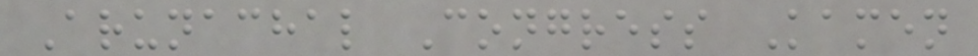Arunachal Congress Kamen
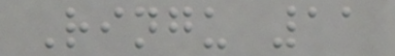Ringu 11
